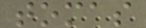tomas
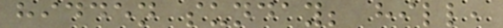hidden sunday; hill,
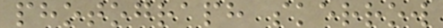photograph skerrow
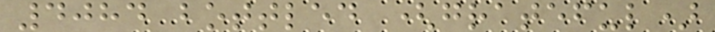4084 bottled (grateful)
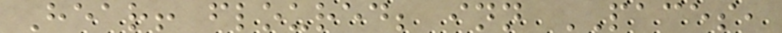Hear! floured; inn PACES,
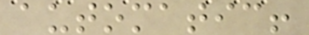automatic!
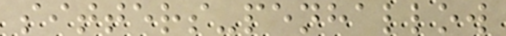sitters-penhallow
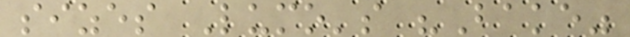sizes Lumo's "Bake"
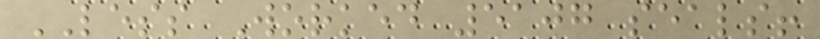LESS Worked 5107 seals!
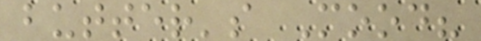butter's Mood?
